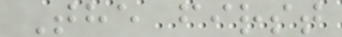The first
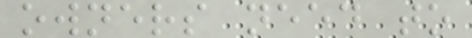owners need to
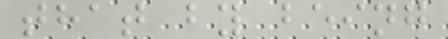that by being
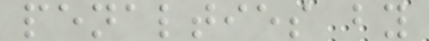penalties by
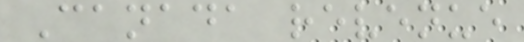Canada revenue
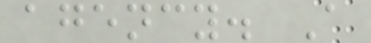agency. A
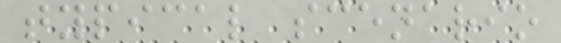typical scenario
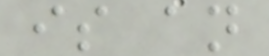is an
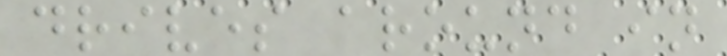drives around in
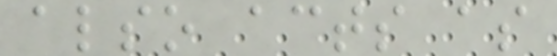also acts as
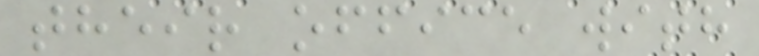their office with
